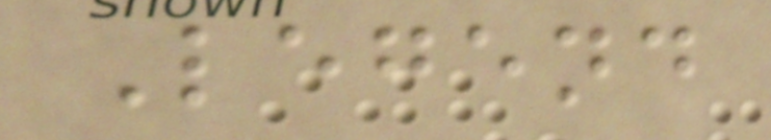Legend
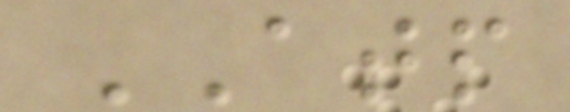ATP
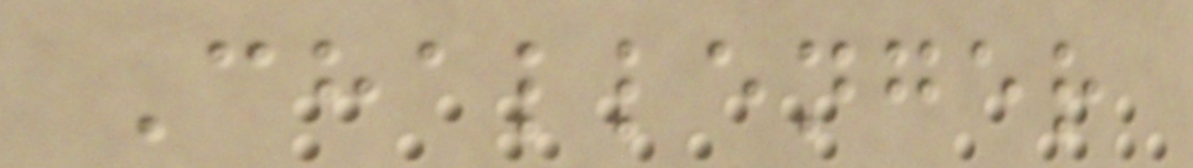Challenger
